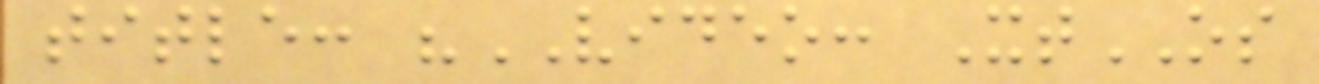title: "VIDEO: XtOS
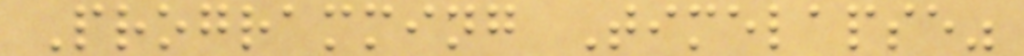Programming Timelapse"
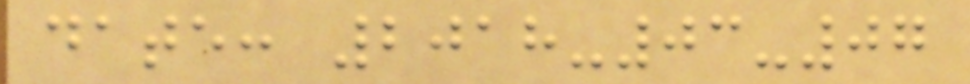date: 2018-03-07
